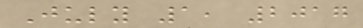July 1, 2017
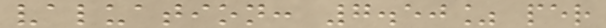valuation: 7.50% per
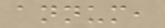annum,
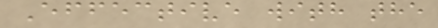Effective with the
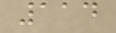114
